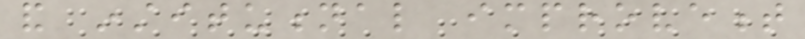and institutional improvement
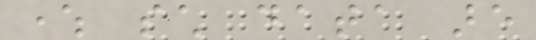where such data are
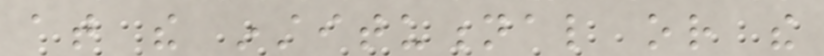at the institutional or the
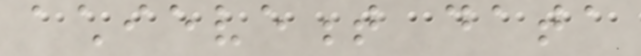achievement data
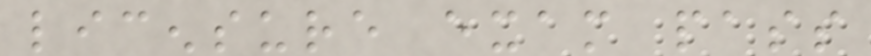licensure exam pass
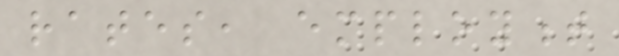rates, employment
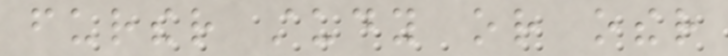further study or other
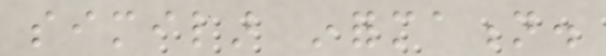similar information.
